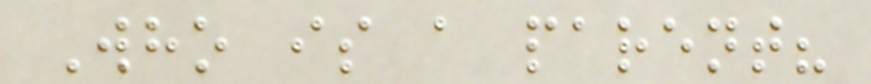Who is a parent?
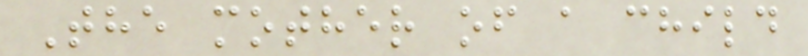The mother of a child
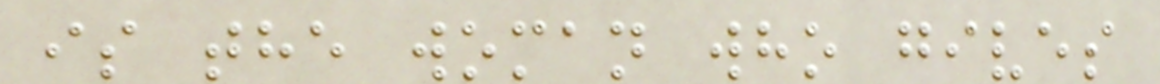is the woman who gives
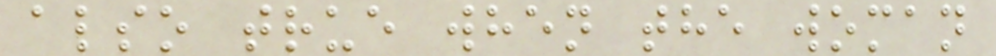also true when the woman
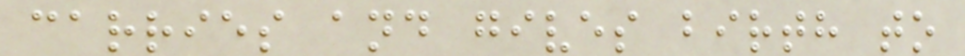carries and gives birth to
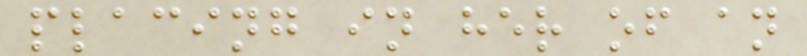placing in her of an
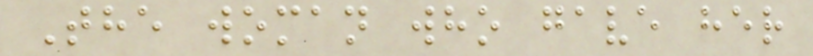The woman who gave her
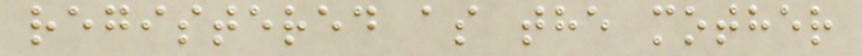registered as the mother
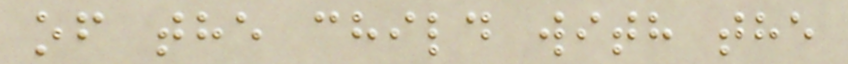of the child with the
